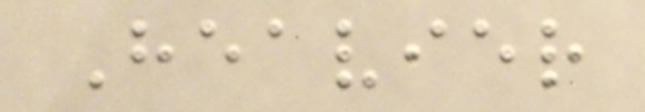Heavier
